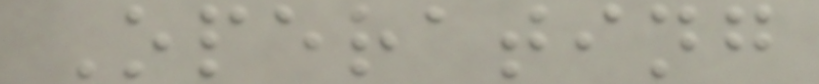Operating
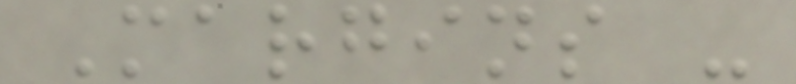Margins -
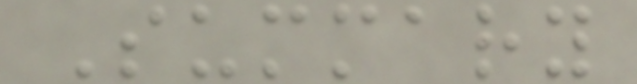Summary
